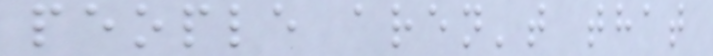people aren't that
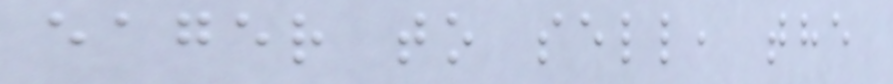eager to sell, the
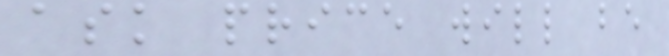ask price will be
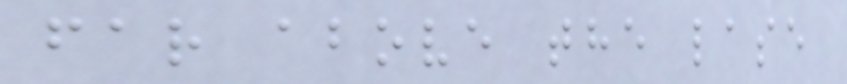far above the lase
